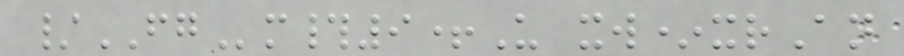/FGm#9+U xw*xrAn
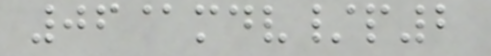06@mdv/p2
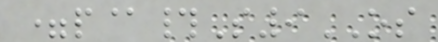=p@#S9OS
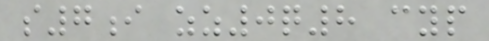s7i zz0q8 cyp
